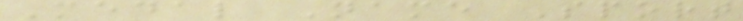Medal Name Sport
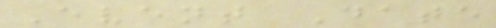Event Date
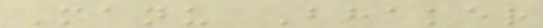Manu Bhaker
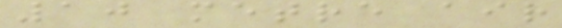10 metre air
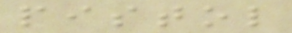pistol
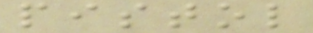pistol
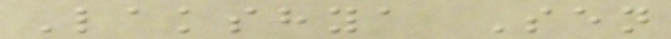Lakshya Sen
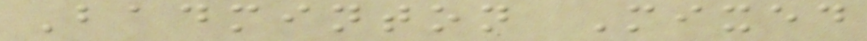Badminton Mixed
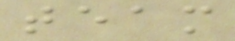team
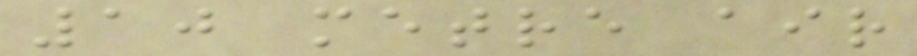10 metre air
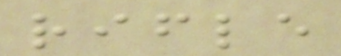rifle
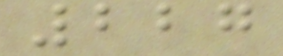227
